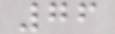76
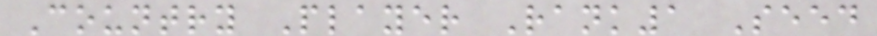Country Player Rank1 Seed
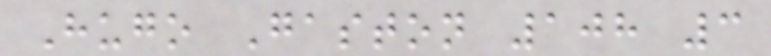Hugo Gaston 108 3
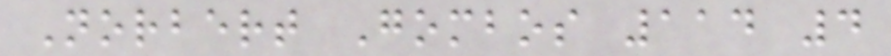Norbert Gombos 114 4
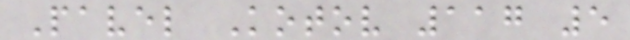Pavel Kotov 117 5
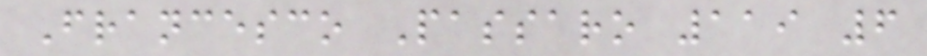Francesco Passaro 119 6
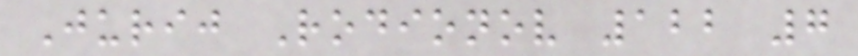Jurij Rodionov 122 7
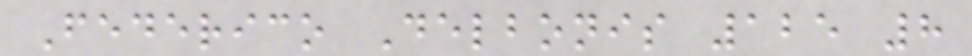Federico Delbonis 125 8
